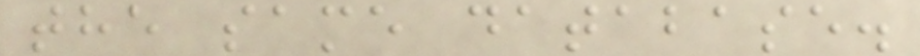the same database.
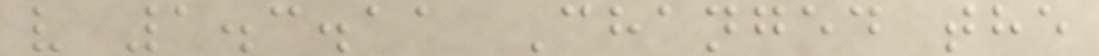v 1.3.11 Changed the
